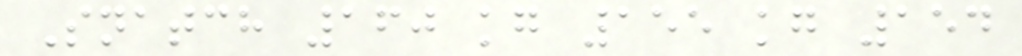Snatch 160 kg 155 kg 154
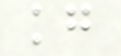kg
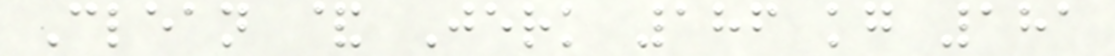Clean & Jerk 186 kg 181
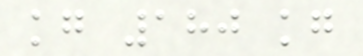kg 180 kg
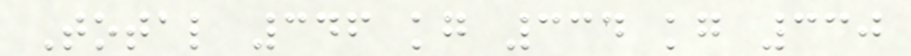Total 346 kg 334 kg 330
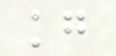kg
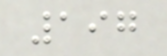197
